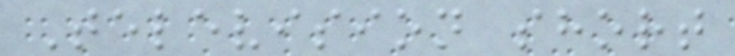Television short
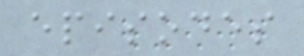episodes
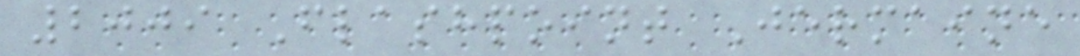2009 Flashpoint Jermaine
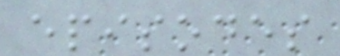episodes
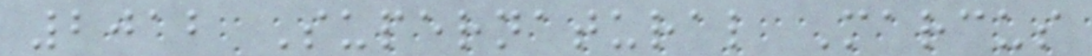2012 Supernatural Marcus
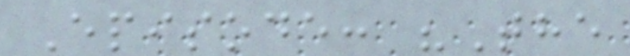Episode: "The
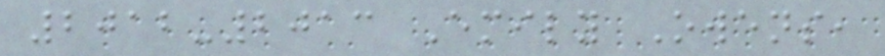2012-2013 Emily Owens,
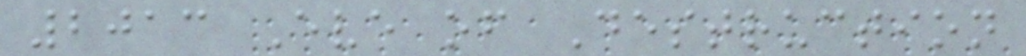2013 Eve of Destruction
